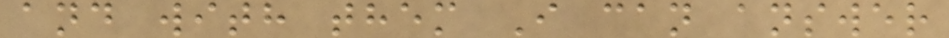and with them I can answer
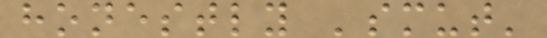honestly 'smut'
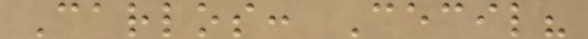Carlos: Cecil?
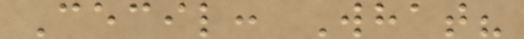Cecil: What?
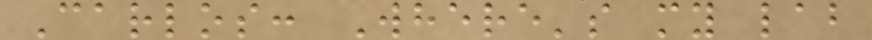Carlos: Where's my lab
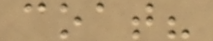coat?
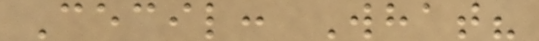Cecil: What?
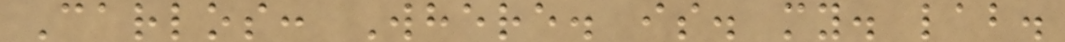Carlos: Where. is. my. lab.
